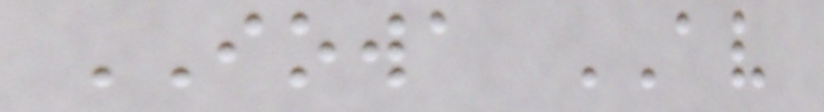IOWA AV
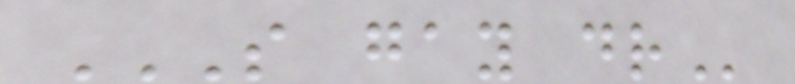S GAY DR
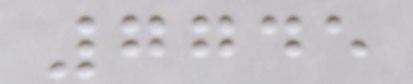7745
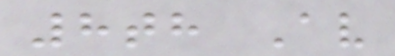8th Av
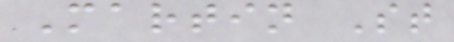Martin St
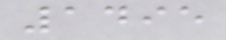1495
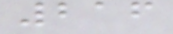216
